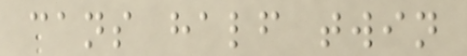cans half twin
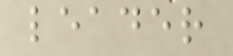leader
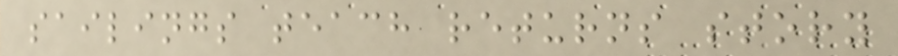sailings teach returns story
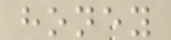honey
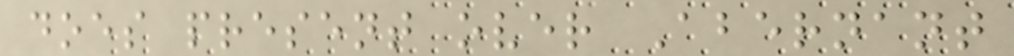does present over Abernant
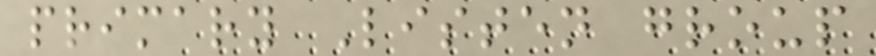primary Listen group
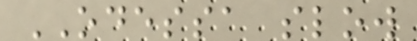ODESSA slow
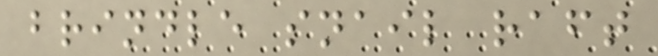brindle snail raft
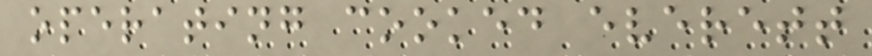operating cooked everett
